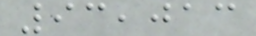93,013
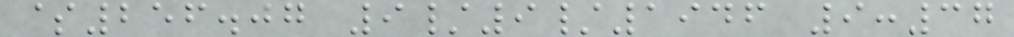$256.07 9/9/1946 9:37
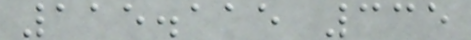115.115 335
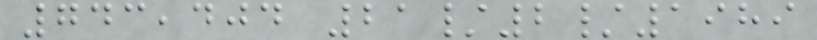743,404 21/2/1989
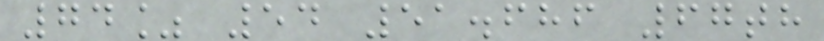74% 54 51.686 67th
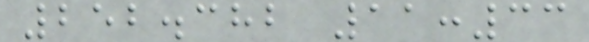252.382 11:33
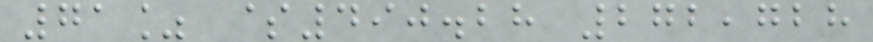71% $490.28 272,728
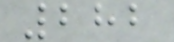282
